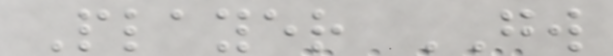Player GW
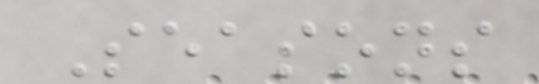Seasons
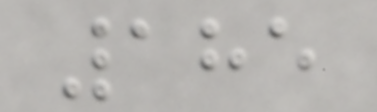185
